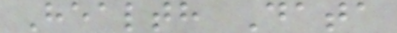Health Data
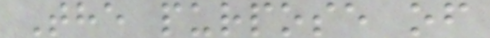The purpose of
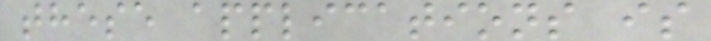these applications is
